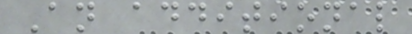An additional
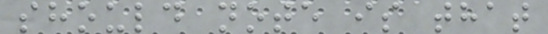should note is that
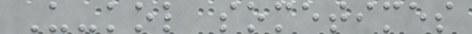U-kol sometimes
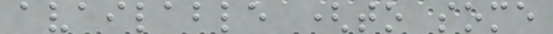available (to some
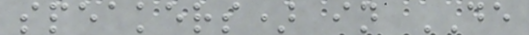speakers) in DE
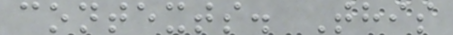contexts. This
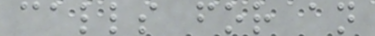calls for an
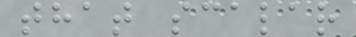that scalar
